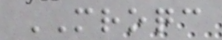MROQC
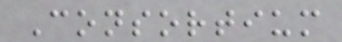Consortium
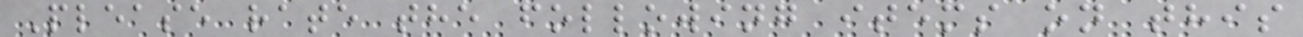Please rate the following items on this
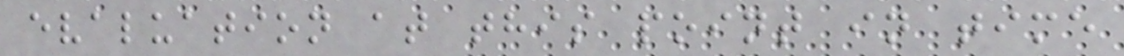evaluation at this point in time
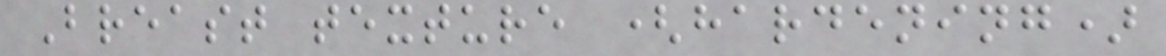Breast texture (hardening)
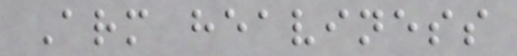Arm heaviness
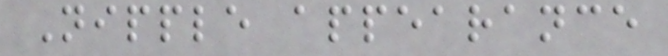Nipple appearance
